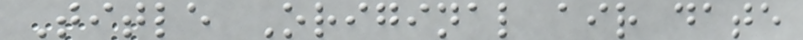Title Original air date
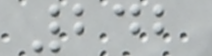242
